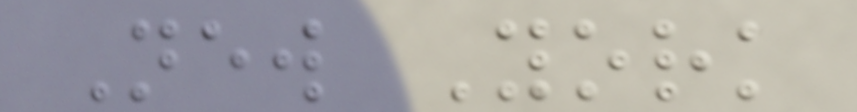New York
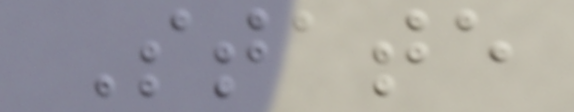State
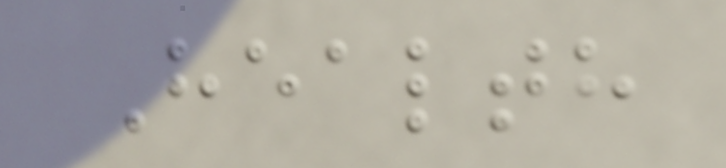Health
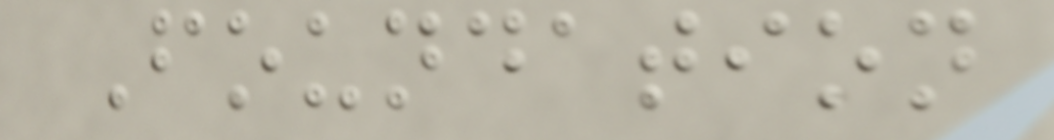Foundation
